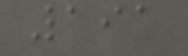191
